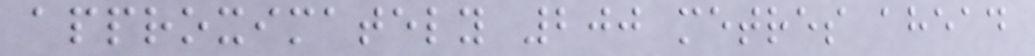approximately 200 metres ahead
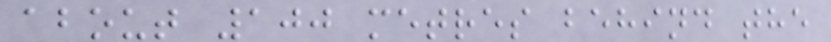about 100 metres behind the
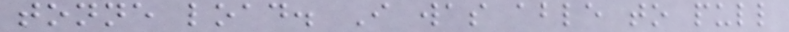tonne load. I was able to pull
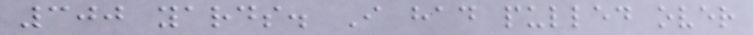300 yards. I had pulled over
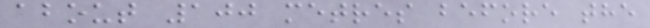about 100 metres before the
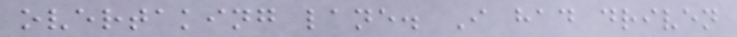overtaking lane. I had driven
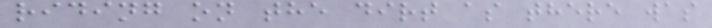riding on the dirt as there was
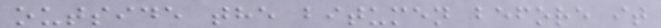outside the bitumen before it
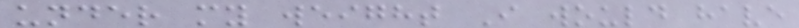under my weight I would have
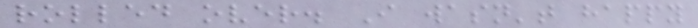rolled over. I wasn't happy
